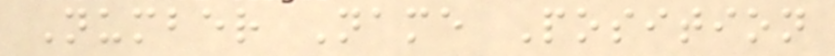Number Name Position
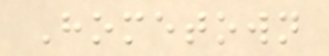Hometown
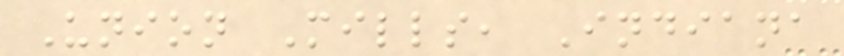Union Mills, Indiana
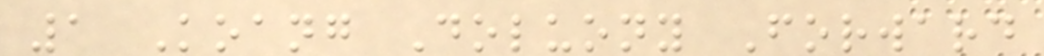1 Koang Doluony Forward
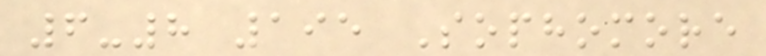6-8 195 Sophomore
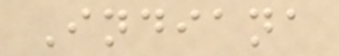Indiana
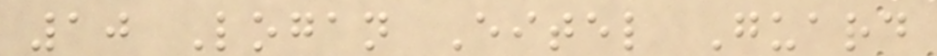10 Logan Eitel Guard
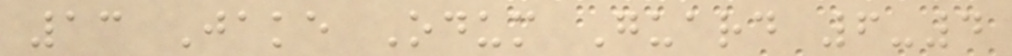13 Jake Odum Guard 6-4
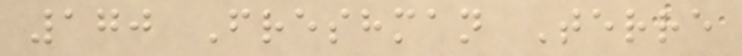170 Freshman Terre
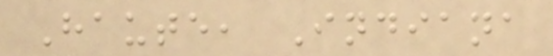Haute, Indiana
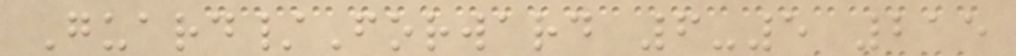Guard/Forward 6-5 215
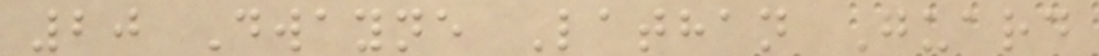20 Dwayne Lathan Guard
